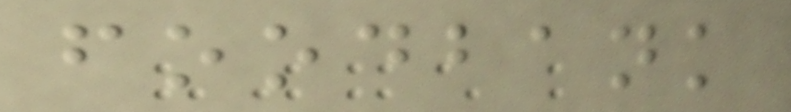foodbank
